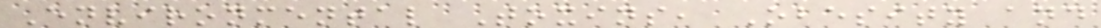Environmental Toxins, Obesity and
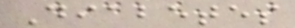Diabetes
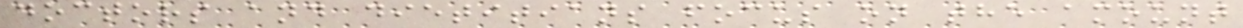doctors and dietitians focus on the amount
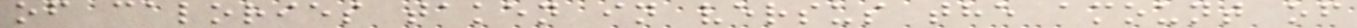of calories taken in versus the amount of
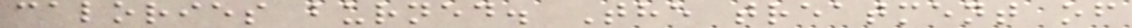calories burned. The treatment of
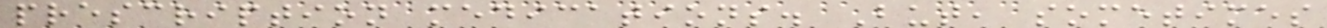prescription medications. But, sometimes
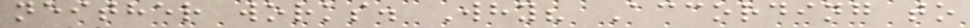neither works. Why? According to
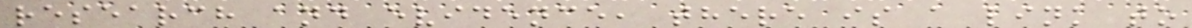research and evidence, there is a link to
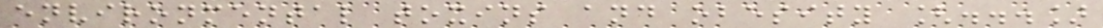environmental toxins and obesity [...]
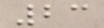23
